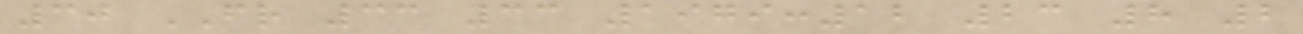30 FR 33 33 1979:12 23 8 2
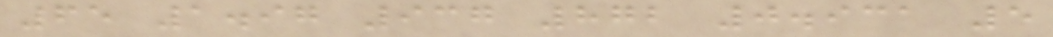65 1.97 937 872 0.931 5
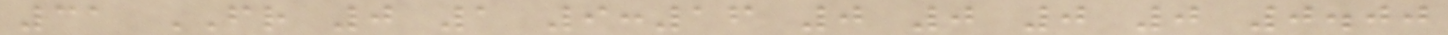31 FR 0 1 9:16 0 0 0 0 0.00
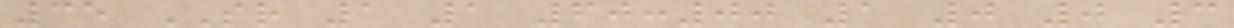35 SR 1 1 60:00 1 0 0 3
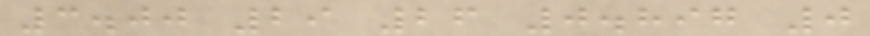3.00 29 26 0.897 0
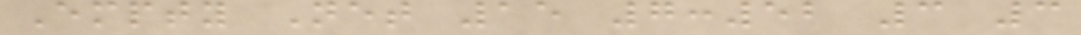Empty Net 15 7:52 3 3
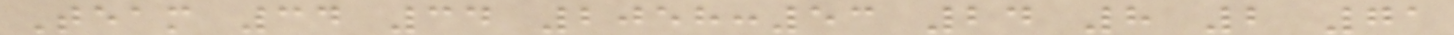Team 34 34 2058:53 24 8 2 71
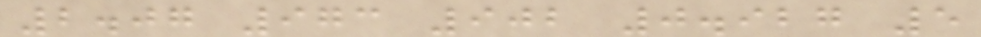2.07 973 902 0.927 5
